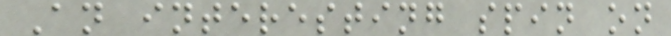An interesting spin on
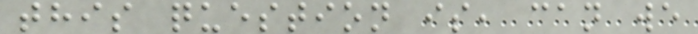this question is, can we
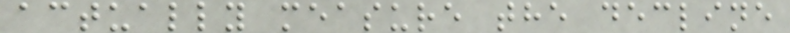actually measure the decline
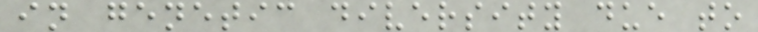in genetic diversity due to
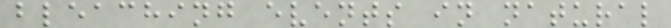bleaching events in natural
